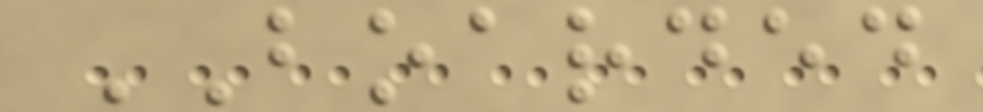BOARDED
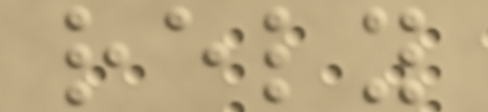rely
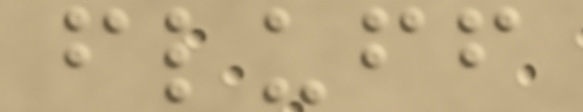fluff
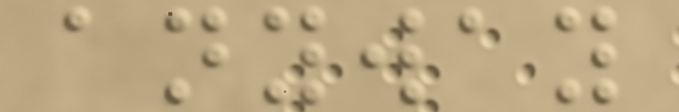anyway
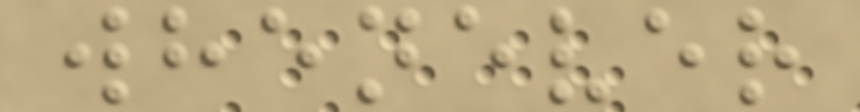whenever
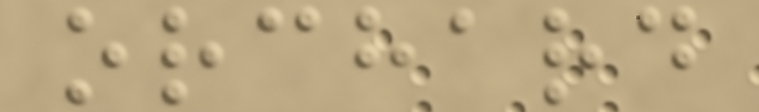orchard
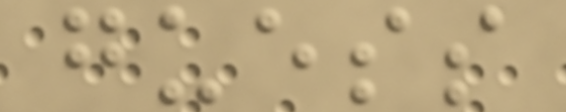guess
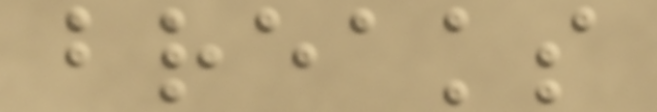breaks
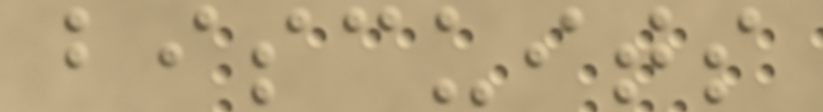biscuits
